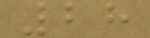28
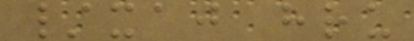/xaj hru
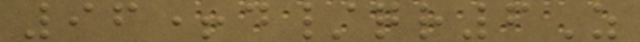96+d/qr6Z
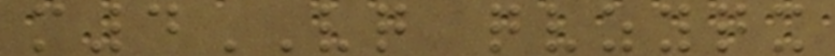m4VQ qvzyqx
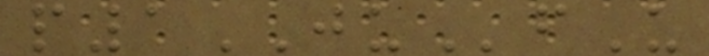p1JUfU
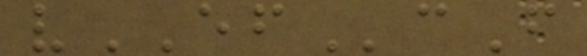vEFcF
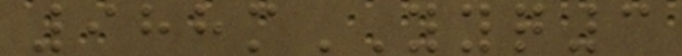988mYYQ3
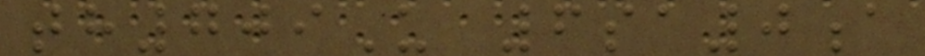th709U 6sa0a
